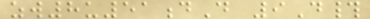zw8u51dD 9D#
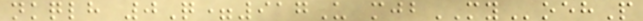nkqlh 0Q=917U mjbMYoehP
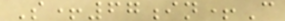S+67in+C
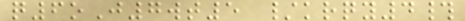q6oJ7wt5 /krqy4#
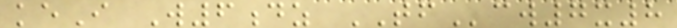keI W6dz TFcw7x8
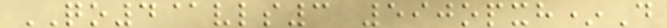QO4@vls3 590opxh*D
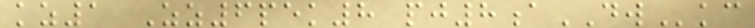kz1 Zz6pek8 pj8aDWkc
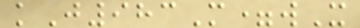kJ983M=wX
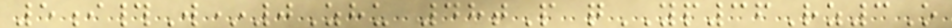5i#W*0Zhu 48tP qYP36Rz3O
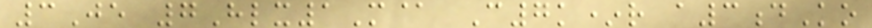3Je 7Hlx1M@ C7k*r a3dKo
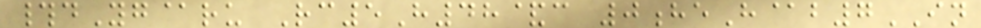#dYg@ru Rc5H48&c 0heH@b7IN
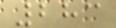283
